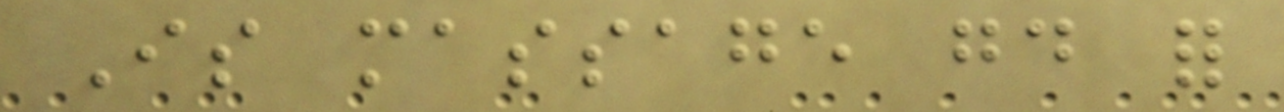Is massage good for
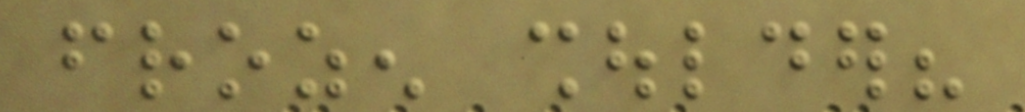frozen shoulder?
